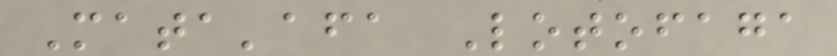Mata'afa Lotofaga
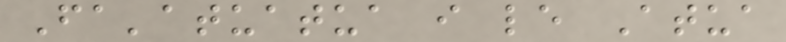Fa'atuatua i le Atua
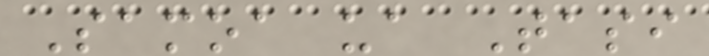Samoa ua Tasi
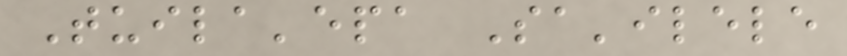Tuila'epa Sa'ilele
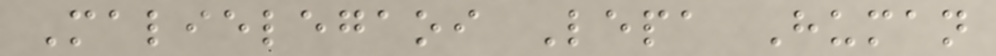Malielegaoi Lepa Human
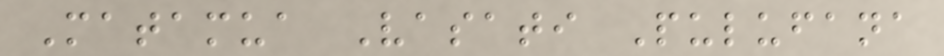Matamua Vasati Pulufana
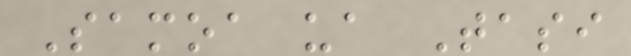Samoa ua Tasi
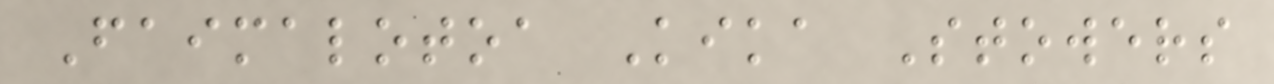Faimalotoa Kika Stowers
